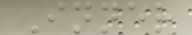Inner
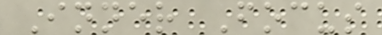Inner Focus
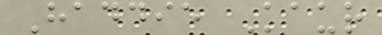Haddie Kaur
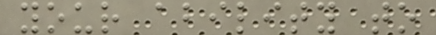your ability to
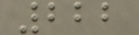222
